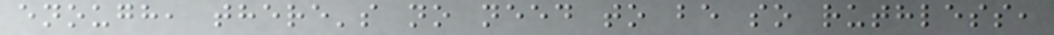enough, there's no need to be so ruthless,
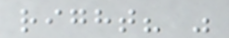right? "
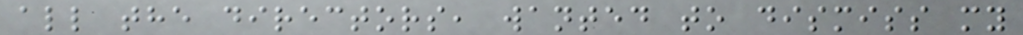all the directors, wanted to dismiss my
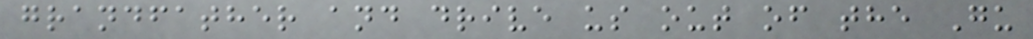grandfather and drive us out of the Gu
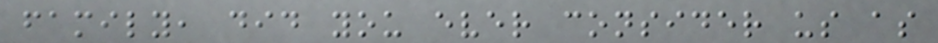family, did you ever consider us as
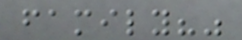family?"
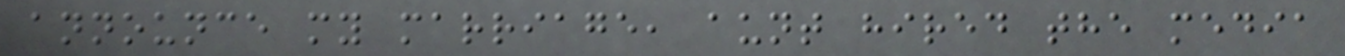announce my marriage, aunt hired the media
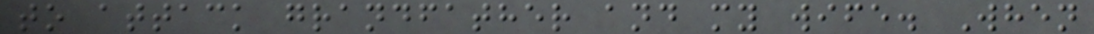to attack grandfather and my wife. When
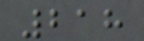218
